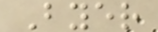Byer
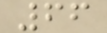66
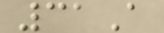31A
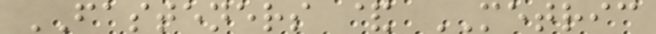FASTENERS & METRIC
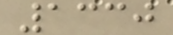1330
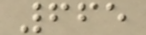665
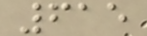615
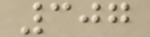307
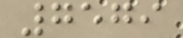7579
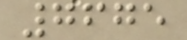7675
